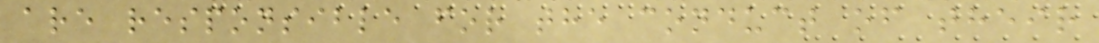are responsible for the conduct of their
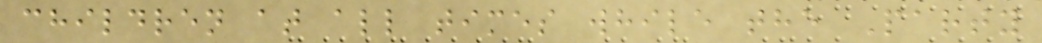children at all times while the Party
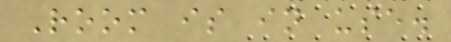Room is in use.
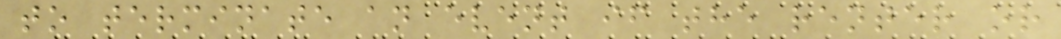to terminate an event if the renter or
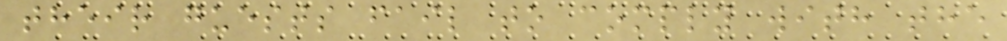their guests fail to comply with the
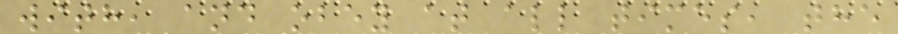with, and obey at all times, the
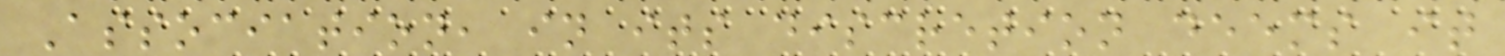Association, in its discretion deems it
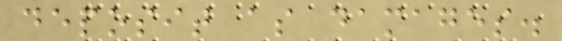deposit as damages.
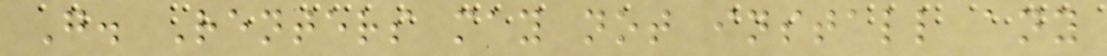G. Renters may not install any
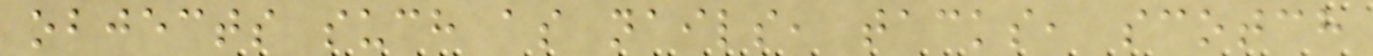objects such as nails, tacks, scotch
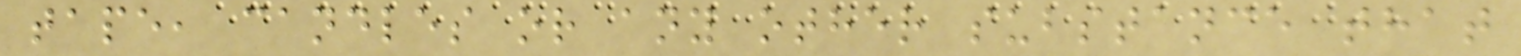tape, candles or any other substance that
